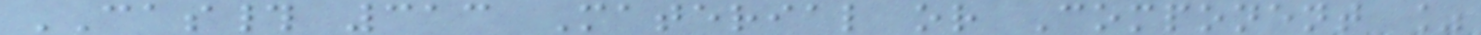CAS# 313 Material or Component %
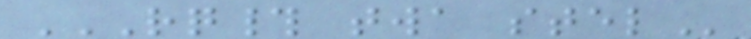RQ# TWA STEL
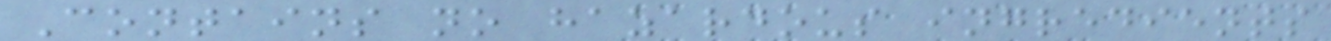Contains no hazardous ingredients
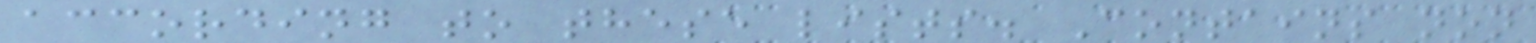according to these lists. Contains non
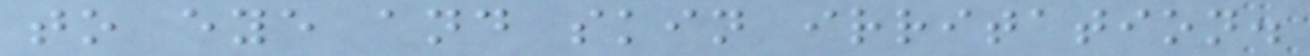to eye and skin irritation.
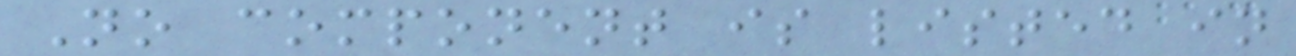No component is listed in
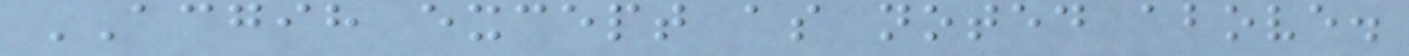ACGIH except as noted above.
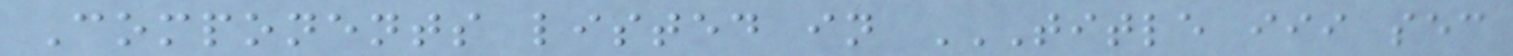Components listed in TITLE III SEC
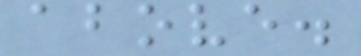above.
